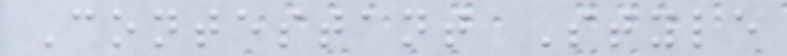Contestant Style
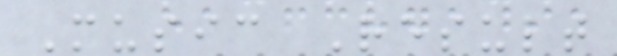Music Result
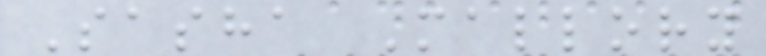Sasha Mallory
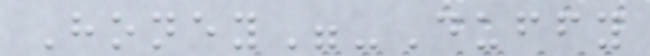Honey"-Duffy
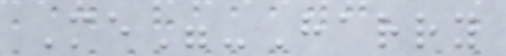Me"-Harry
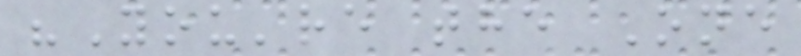"You're the One
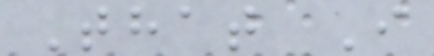That I
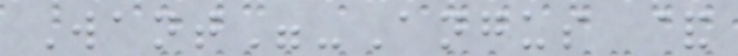Want"-Angus &
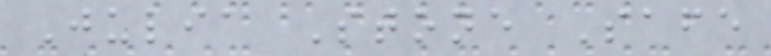Julia Stone Safe
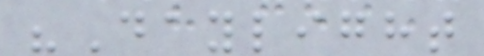"Daylight
